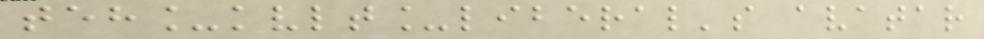teh_kvlt_liberal's avatar
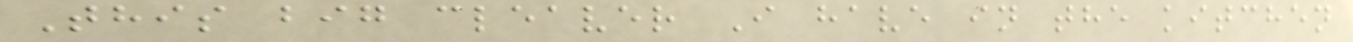This big cleaver I have in the kitchen
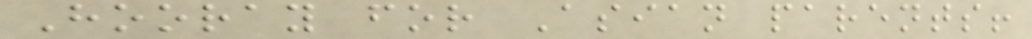Hooray for Asian parents!
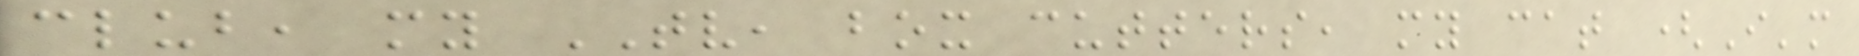club, my TV, box cutters, my cat (I'm
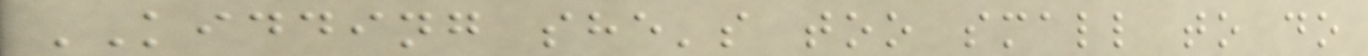KIDDING she's too small to do
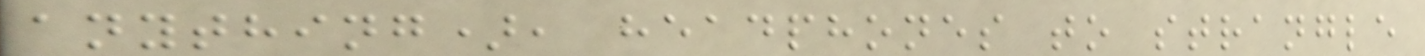anything), headphones to strangle
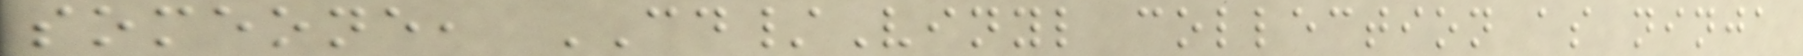someone, CD/Vinyl collection as ninja
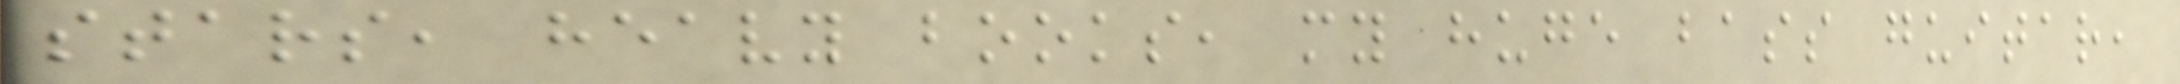stars, heavy books, my huge bass guitar,
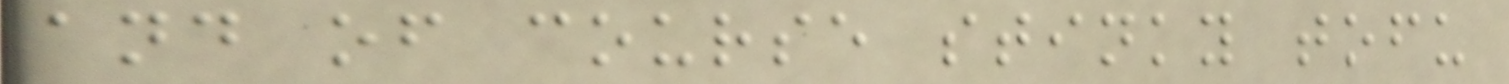and of course stinky tofu
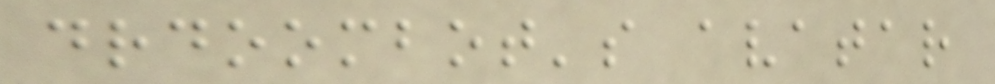drdoombot's avatar
